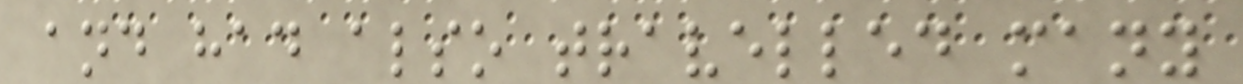and had also travelled many
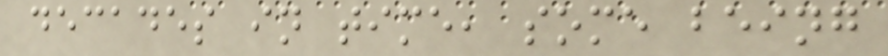decades in time, some being
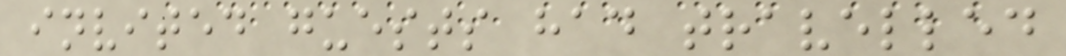invited guests had travelled
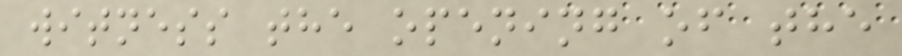witness the opening of the
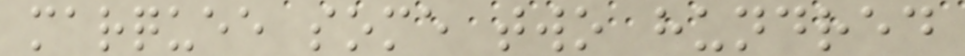marquee some two hundred
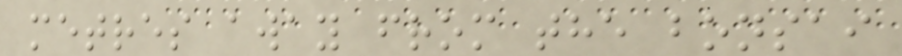metres away from the bonsai
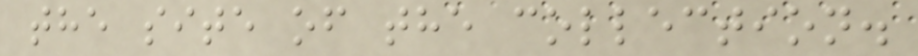the site of the collection.
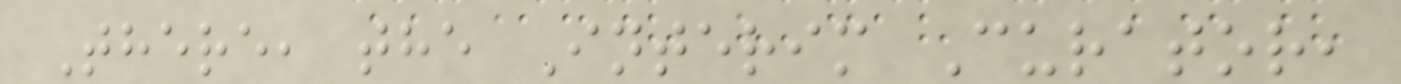There, the Interim Curator,
